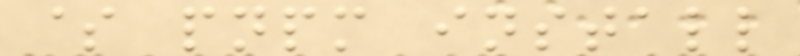$ pnpm install
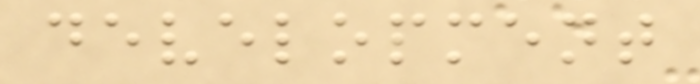development
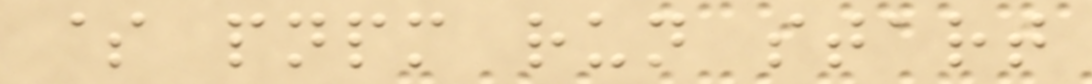$ pnpm run start
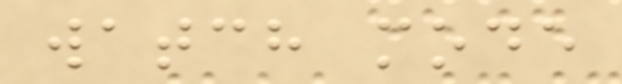watch mode
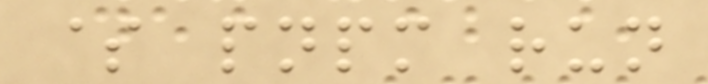$ pnpm run
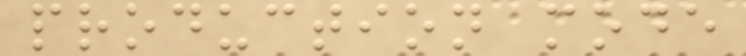production mode
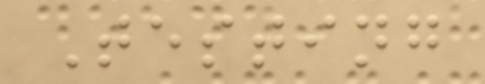Testing
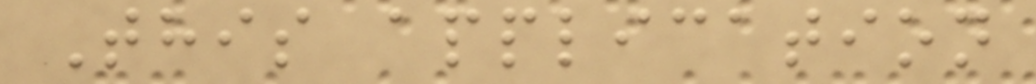This application
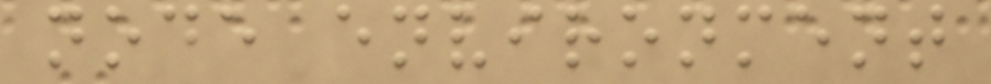node environment
